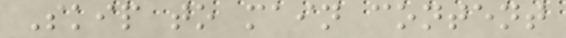Skip to main content
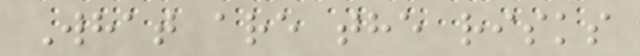What are the risks
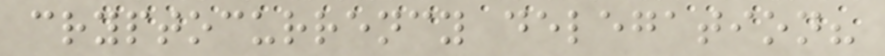cryptocurrency delegation?
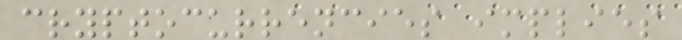cryptocurrencies implies
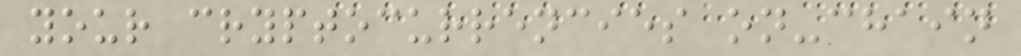your cryptocurrencies on-chain
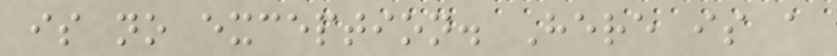is no exception. Here is a
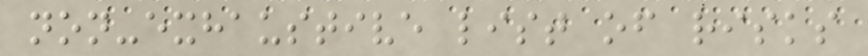non-exhaustive list of risks
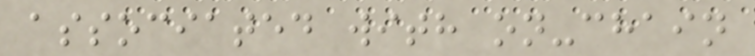associated with on-chain
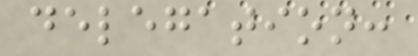delegation:
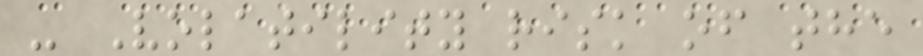- Volatility risk of the
